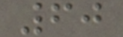60
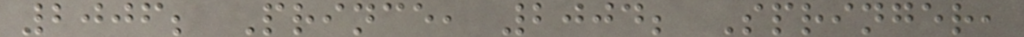2006; Prince, 2004; Springer,
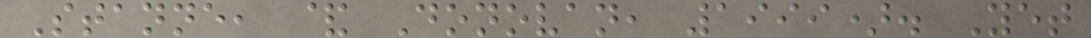Stanne, & Donovan, 1999). Yet
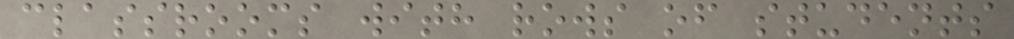classrooms with rows of students
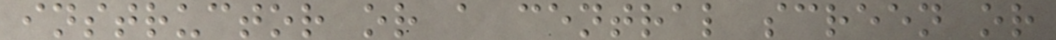instructor or a central screen or
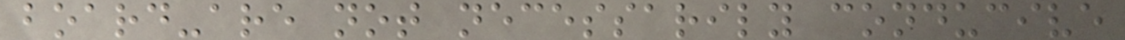board-are not necessarily conducive
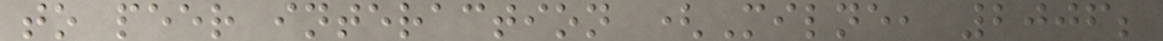to peer interaction (Milne, 2006;
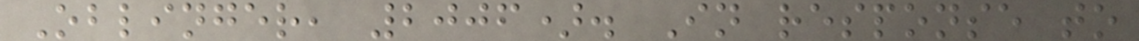Oblinger, 2006). In response to
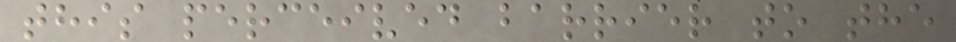this perceived barrier to the
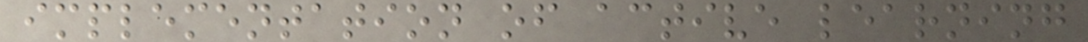implementation of active learning
